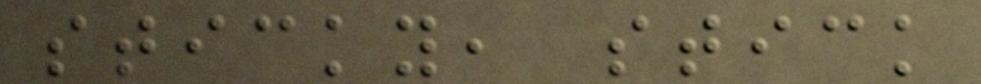sticky, stick
